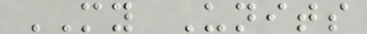MY Units
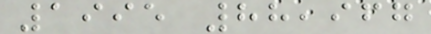1995 88,967
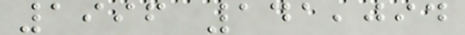1996 141,094
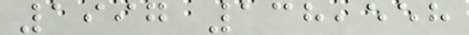1997 138,558
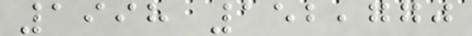1998 152,770
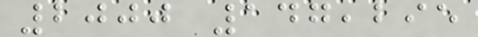2000 147,295
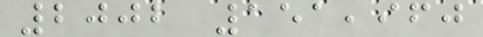2002 151,960
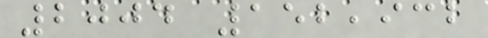2004 152,932
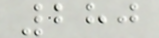280
